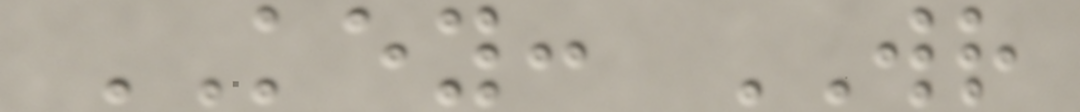KEY: WR
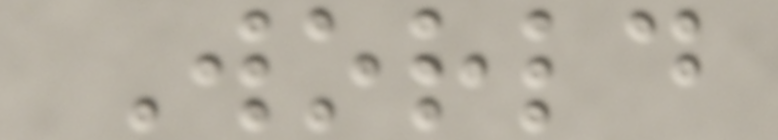World
